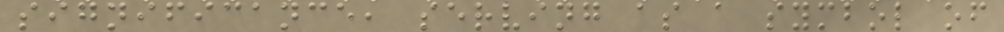significance, serving as a symbol of
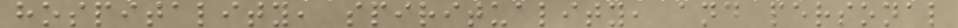hospitality, spirituality, and personal
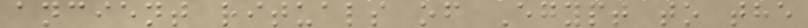ancient rituals of Egypt to the
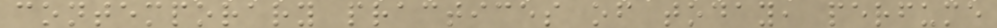contemporary practices of today, perfume
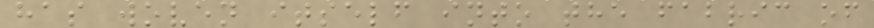has woven itself into the fabric of
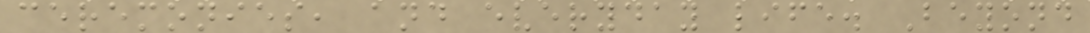ceremonies, and everyday life. Beyond
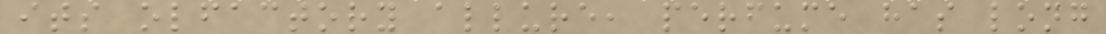its olfactory allure, perfume has long
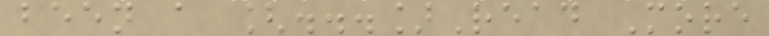been a [...]Read More
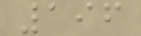196
